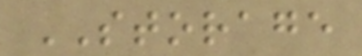STORAGE
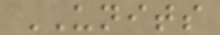UNITS
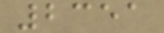2351
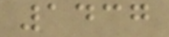1437
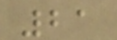21
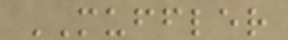MUFFLER
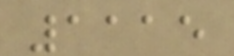1115
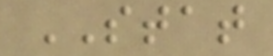STAT
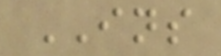INS
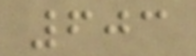603
